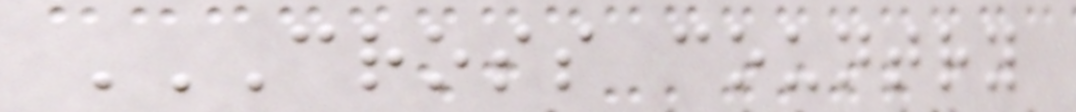CROSS COUNTRY
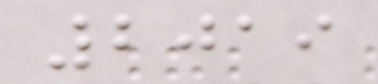2019
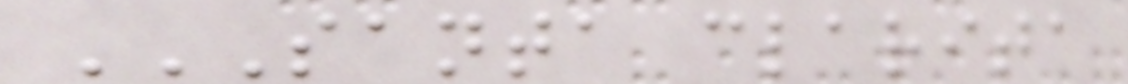SANTA CLARITA
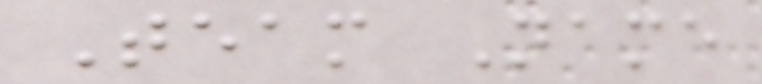Team Name
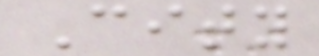City
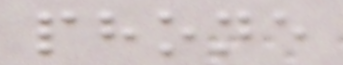phone
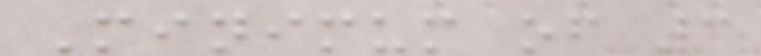Minimum of 3
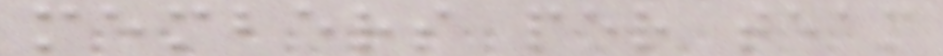members per team
